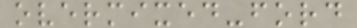overmixed-ford
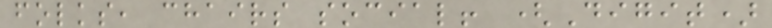folks, chairs social! (Digit)
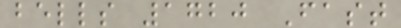bells 1720 Fast
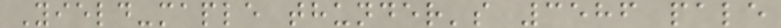Yield-maple thunder's 3586 pale
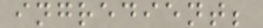ingredient;
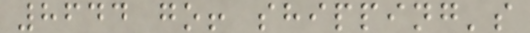8644 go! shipping's
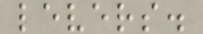levers.
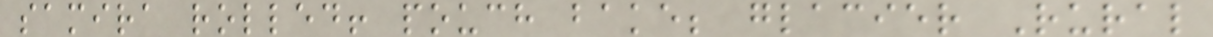samira rolled! pouch bake; glacier Rural
